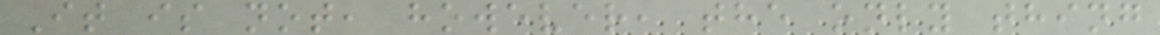It is not, however, the only thing
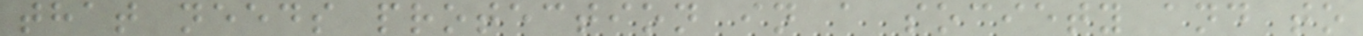that needs protection in a society and to
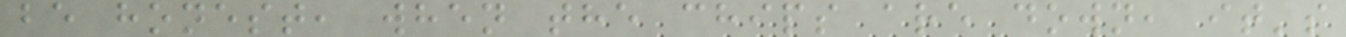be honest, when the chips are down, it's
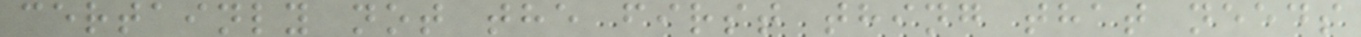certainly not the first thing that needs
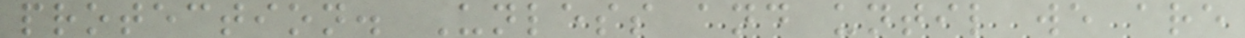protection. Unless and until we are
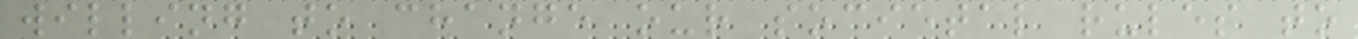willing to change our societal rules to
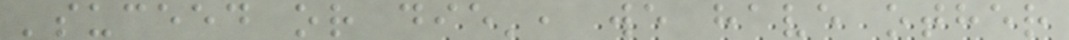'suceed or die', we have other
